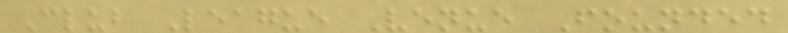Club League Venue Founded
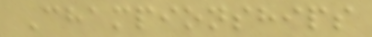Championships
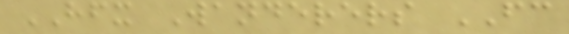HFX Wanderers FC
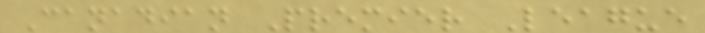Canadian Premier League
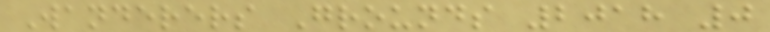Wanderers Grounds 2018 0
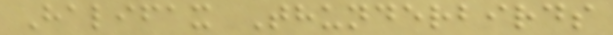Halifax Thunderbirds
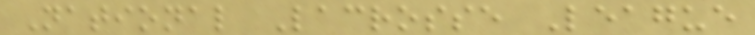National Lacrosse League
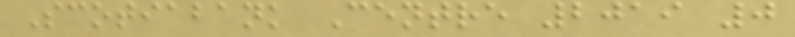Scotiabank Centre 2019 0
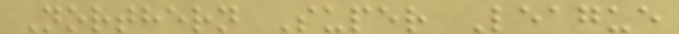Northern Super League
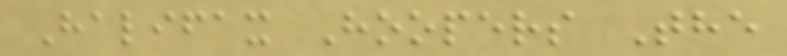Halifax Hoopers The
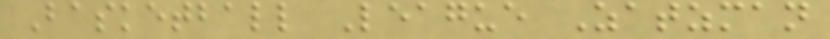Basketball League Zatzman
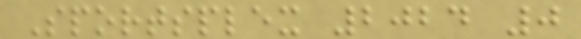Sportsplex 2024 0
